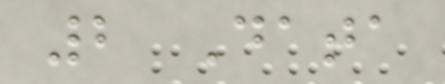2 Data
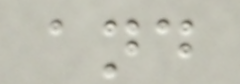and
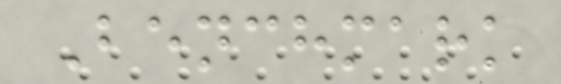Benchmark
